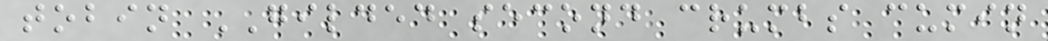tobin GILDED second crumbs cumin
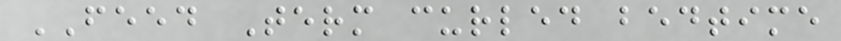FEED Term curled bedtime
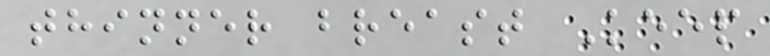thinner breast Keep
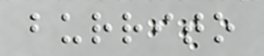burrito
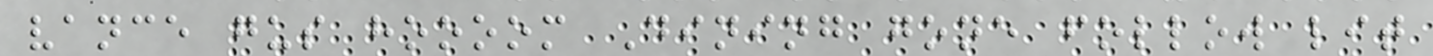vance gus hoooom Dining gone follow lit
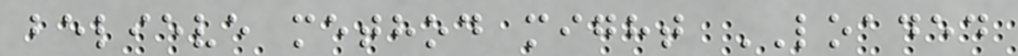believe method might LOADED
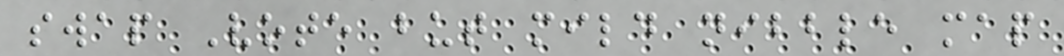swap Vote but mild nibble map
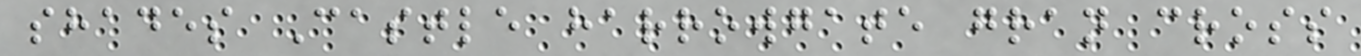shades Castle harrowgate gran cross
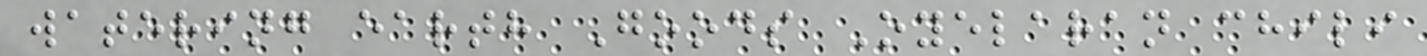watering earth Goods Oyelaran chili
